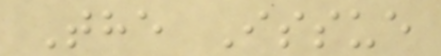The Issue
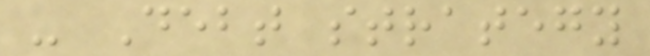- Debt strategy
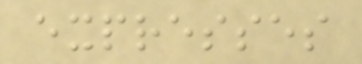expresses
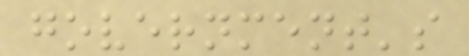government's
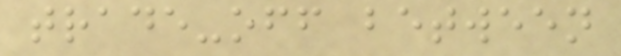trade-off between
